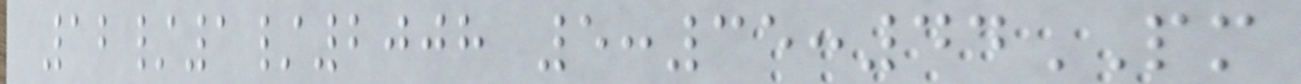12/1/2008 5:35:44PM
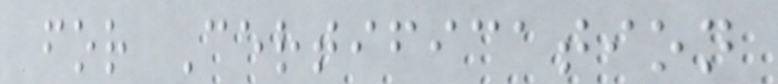for Certification
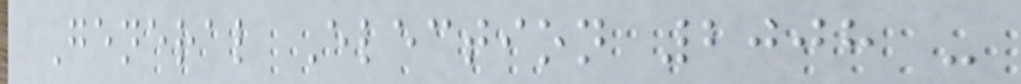General Election 2008 -
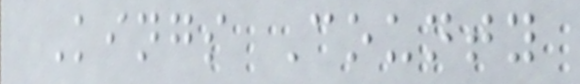Kings County
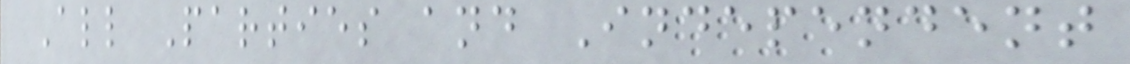All Parties and Independent
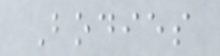Bodies
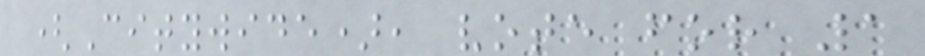(Citywide), vote for 1
